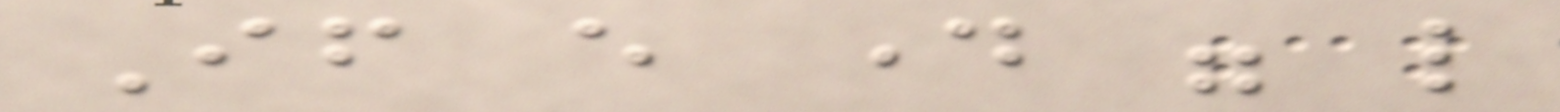If every day were like
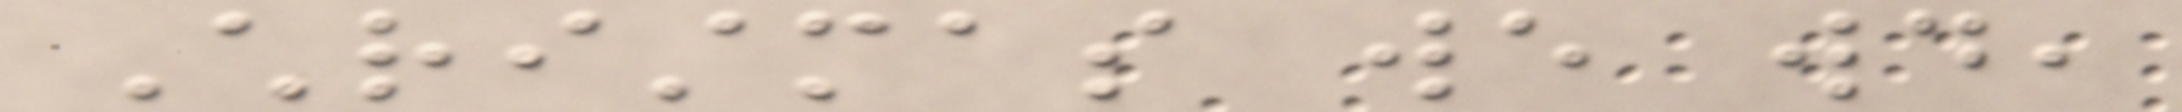Christmas we would,
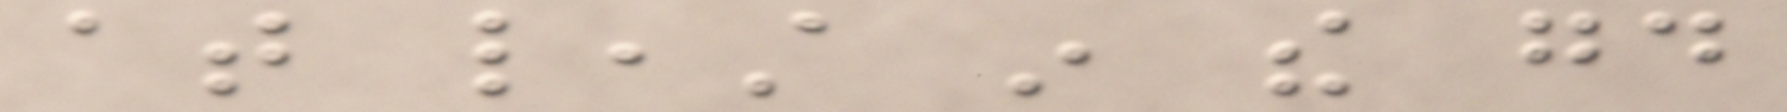at least in the good
